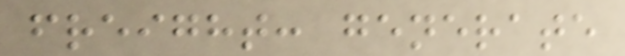freight: generate
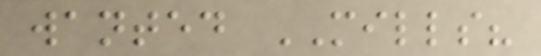wanted MILLS?
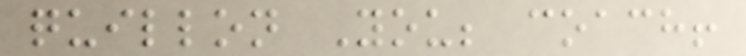quillon You; coach!
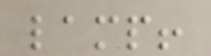lamp!
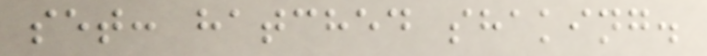set: hatched shaking.
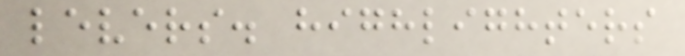levers. highlighters
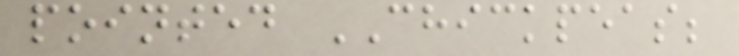pointed CHICKPEAS;
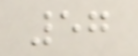57
